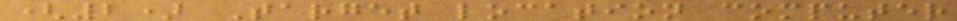(2) Target location computer
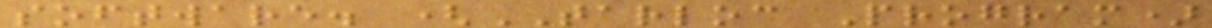software. (TARLOC Program)
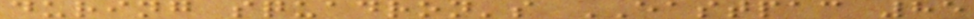during squadron's EASTPAC 85
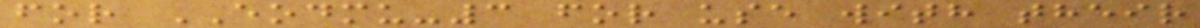for EODMU-3 for use with their
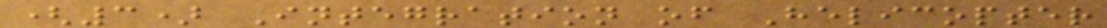(3) Integration of Helicopter
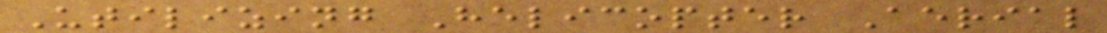Utilizing Helicopter Aerial
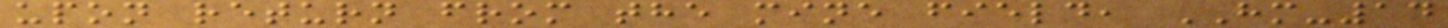upon return from the mine field, HM-14
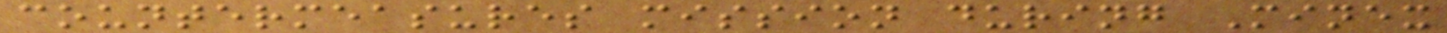countermeasures mission during Minex
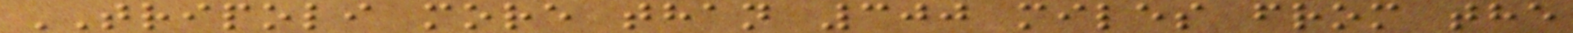TRIPOLI more than 300 miles from the
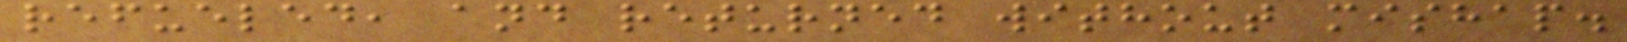refueled, and returned without mishap.
